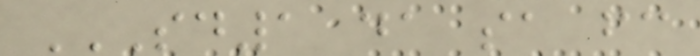SD1 DA SA FC
